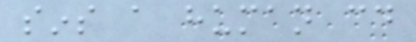sins a human could
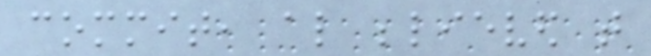commit, also believed that
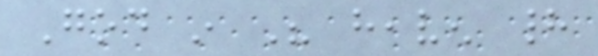God in His heaven had
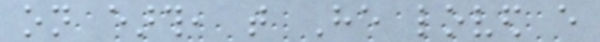on earth, that He loved every
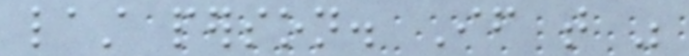last person. If that was
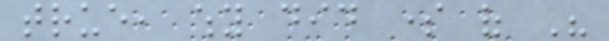true, why did some of His
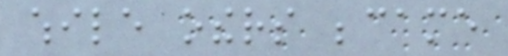while others became
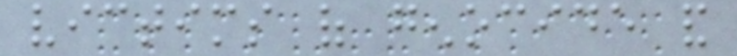victims of genocide and
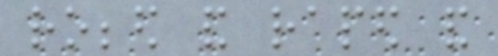robbed and raped and
